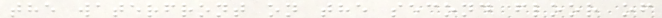the waterfront on the second floor of
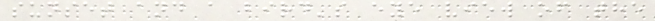sunset and a bird's eye view of the
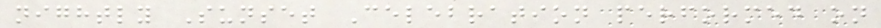nightly Sunset Celebration performed on
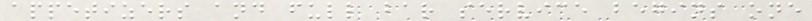appetizers and full bar service begins one
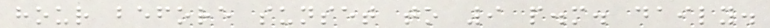hour before sunset to 9 p.m. daily.
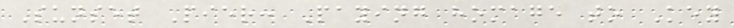Sunset Pier: Paying homage to Key
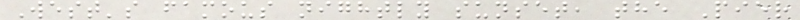West's famous nightly sunset, the Pier
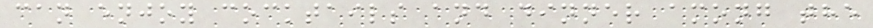can enjoy cocktails and dinner among the
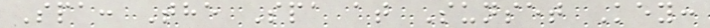Spa: The Spa at Sunset Key:
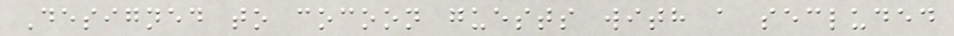Designed to cocoon guests with a secluded
